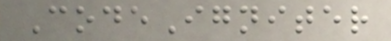CodeIgniter
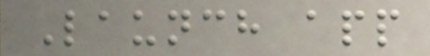Launch app
